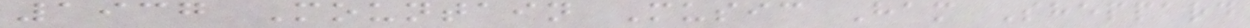1937 Mountain Music Ham Sheppard
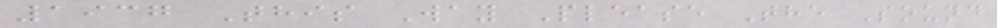1937 This Way Please The Sound
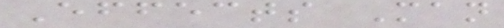Effects Man
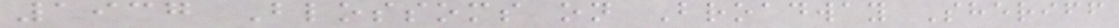1937 Blossoms on Broadway Sheriff
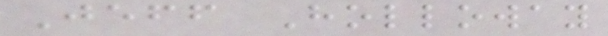Jeff Holloway
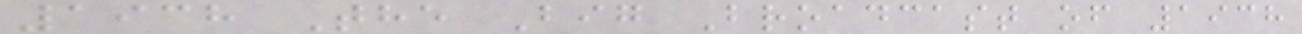1938 The Big Broadcast of 1938
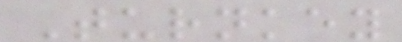Turnkey
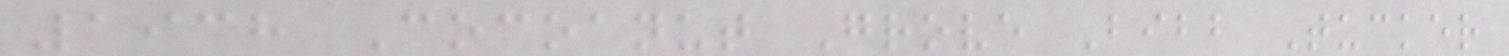1938 Cocoanut Grove Bibb Tucker
